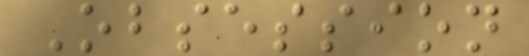Obsession
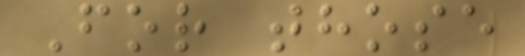For those
